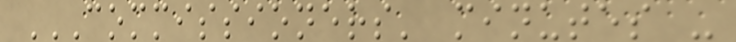COMMISSIONERS' MINUTES -
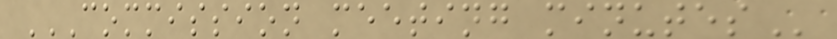COMMISSION MEETING MINUTES
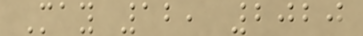May 12, 2020
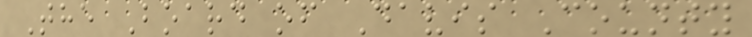The Board of Davis County
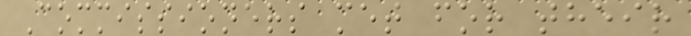Commissioners met for their
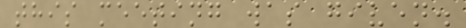this meeting was given.
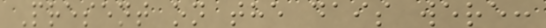Present on the dais were:
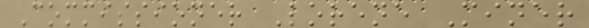Commissioner Lorene Miner
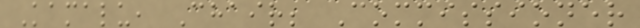Kamalu, Chair; Commissioner
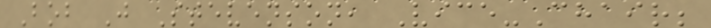Bob J Stevenson, Vice-Chair;
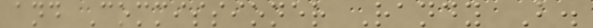and Commissioner Randy B.
